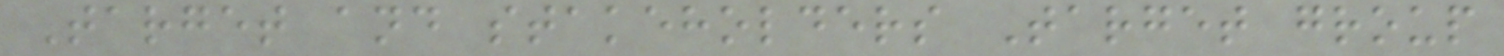Target and stakeholders Target group
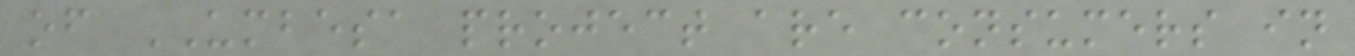of UMBESA project are consumers in
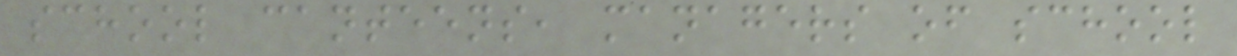school canteens, managers of school
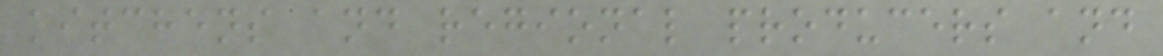kitchens and regional producers and
